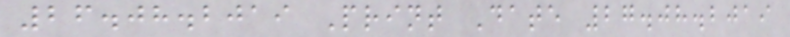26.08.2019 Print Date 27.08.2019
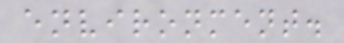environment.
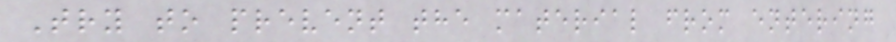Try to prevent the material from entering
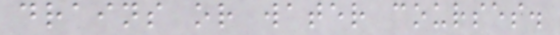drains or water courses.
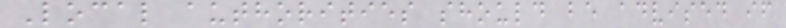Local authorities should be advised if
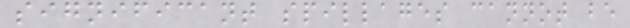significant spillages cannot be
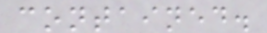contained.
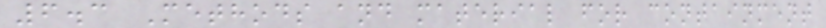6.3 Methods and material for containment
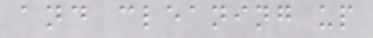and cleaning up
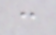:
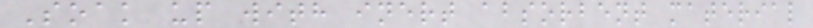Soak up with inert absorbent material
